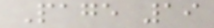Page 19
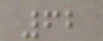62
